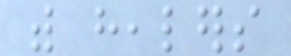with healers
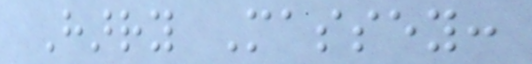Harry Massey:
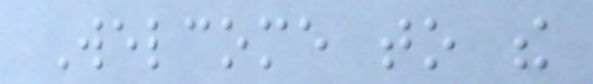Welcome to the
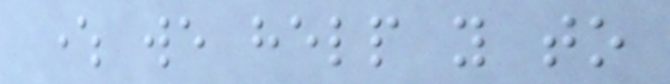where we help you to
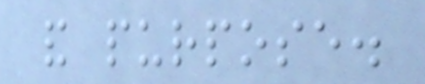and purpose.
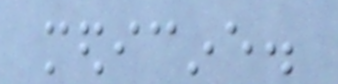medicine.
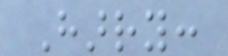Harry:
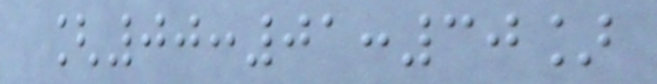[00:01:30]
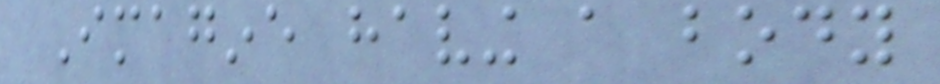Imagine having a body
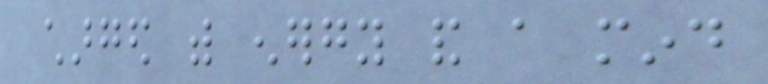charged with energy and a mind
